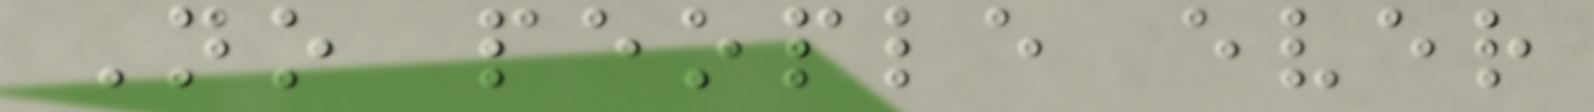No people ever
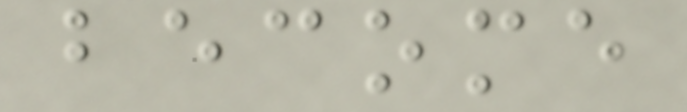become
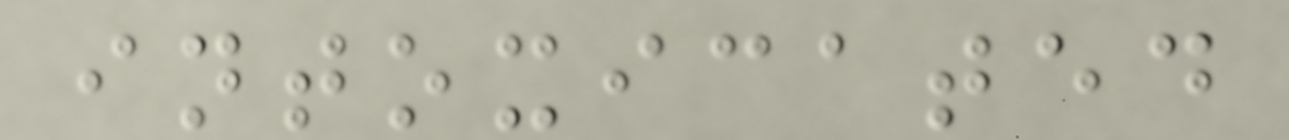intoxicated
